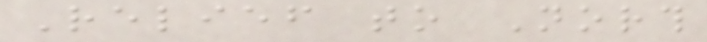Relief to North
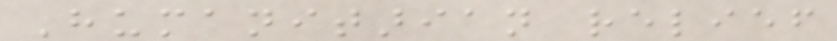Humanitarian relief
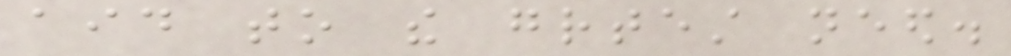aid to the greatest need.
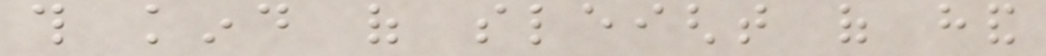this kind of sleight of hand
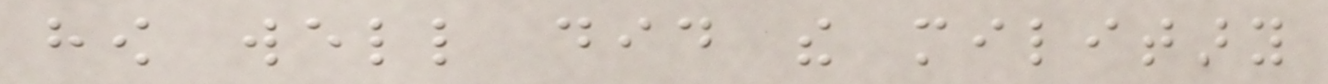how well did the military
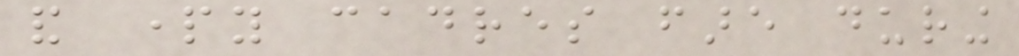and party cadres fare during
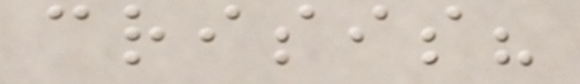crisis?
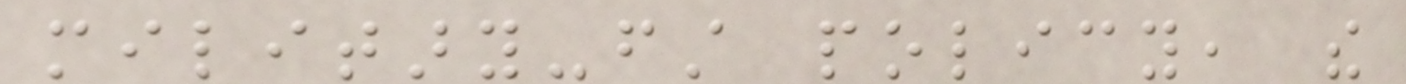military-first policy, the
